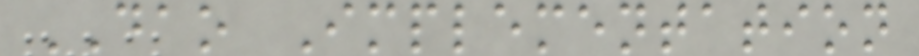DAO Implementation
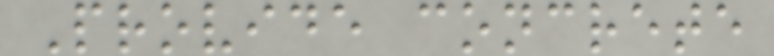Provide concrete
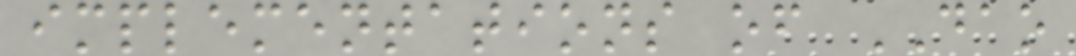implementations of DAO
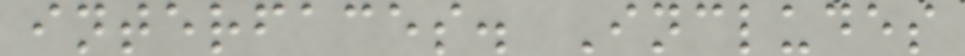interfaces. Includes
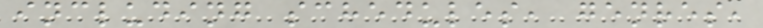including schedules, genres,
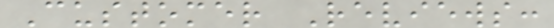Customer Reviews:
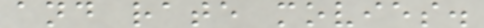and rate movies.
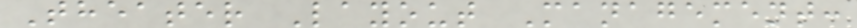Theater Layout Management:
